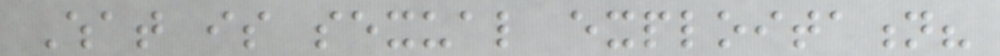What is sexual exploitation?
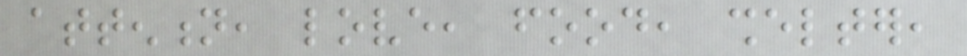attention, love, food, shelter,
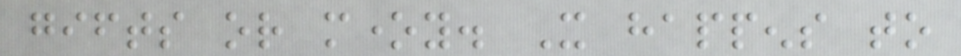gifts or money. It happens to
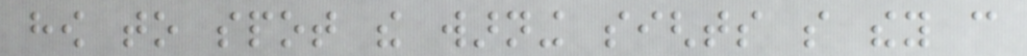how to spot the warning sights so they can
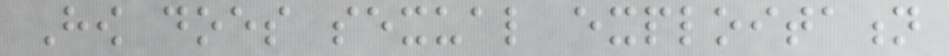How does sexual exploitation
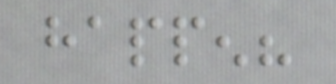happen?
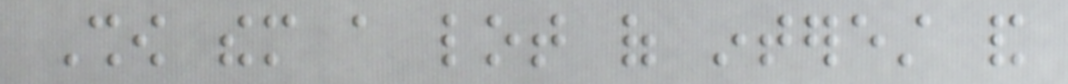Show them a lot of interest and
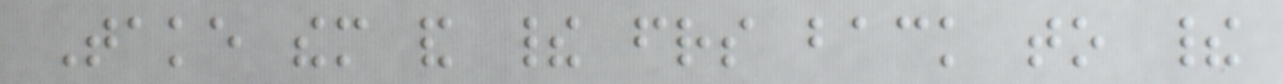Take them and their friends back to their
